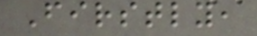Firstly,
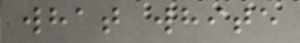what white
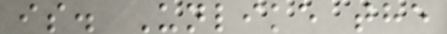is. Unlike the
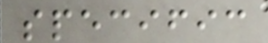specific
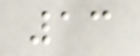13
